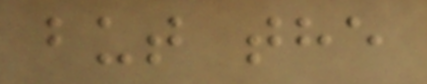but the
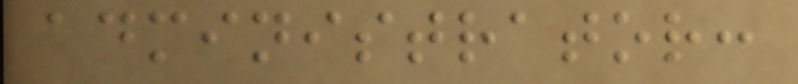administrator:
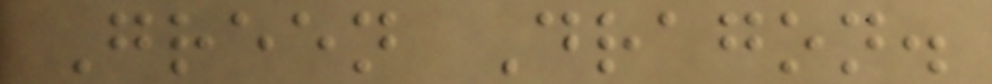Green Dragon.
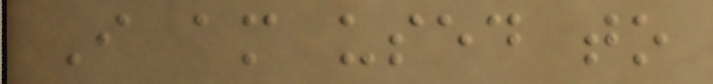I am used to
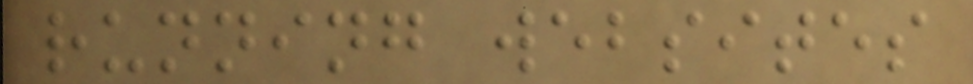running websites
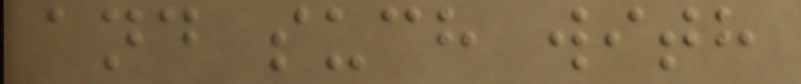and such with
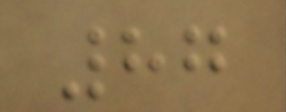87
